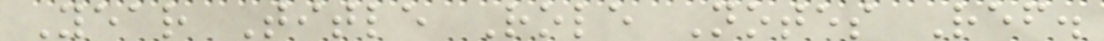Year Title Role Notes Ref.
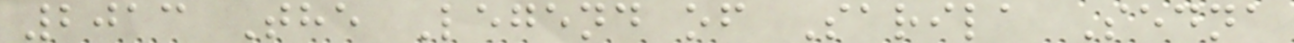2013 The Legend of Sarila Sedna
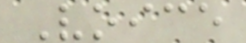Voice
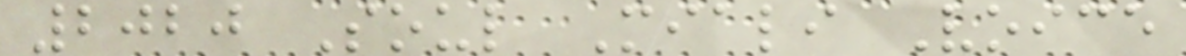2020 Soul Miali Voice
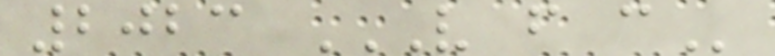2023 V F C
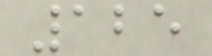125
